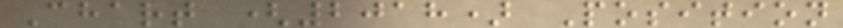Chart (2018) Position
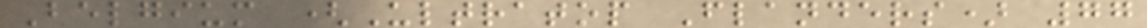Belgium (Ultratop Flanders) 77
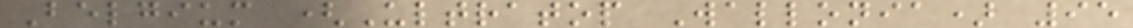Belgium (Ultratop Wallonia) 95
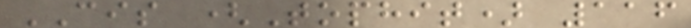CIS (Tophit) 116
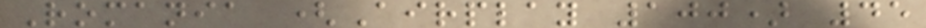Romania (Airplay 100) 45
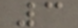3
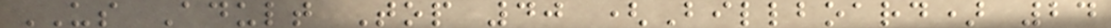US Adult Top 40 (Billboard) 24
